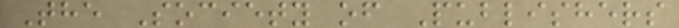The Society of Publishers
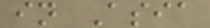in Asia
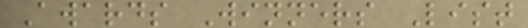Awards Winners List
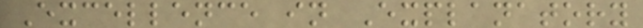Excellence in Explanatory
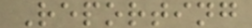Reporting
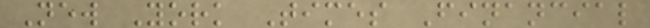New York Times Financial
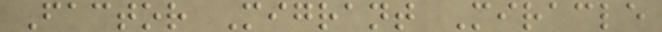Factor Migrant Miracle
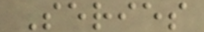Series
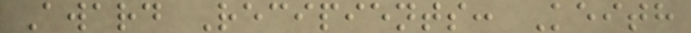Award Recipients: Keith
